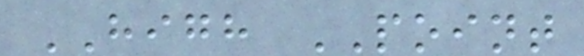HIGH POINT
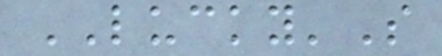LUCKY'S
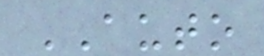AUTO
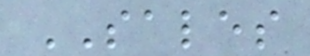SALES
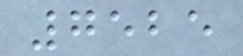7525
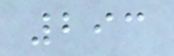293
